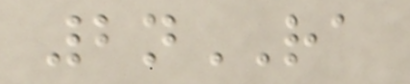2nRA
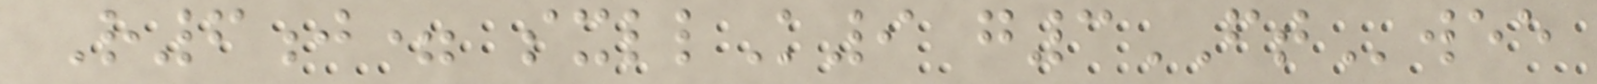R6j= sxllK9 g3FTwee
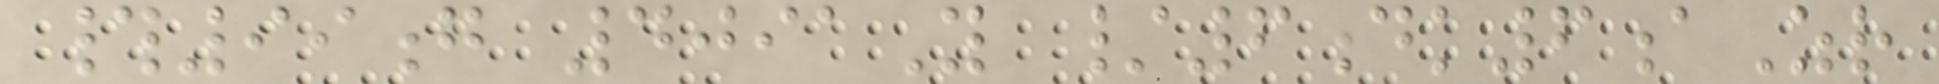#99g 4091Y /6dk6aZr
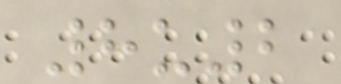8u2
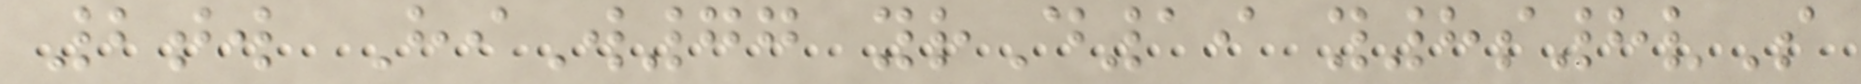2tw HiW77 yrD19 y8s8vS
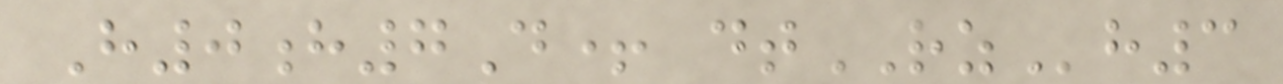H0h7D+ dtRZh3
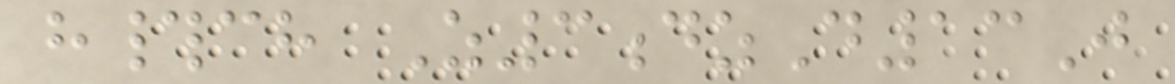h#ch Z3dzD13J
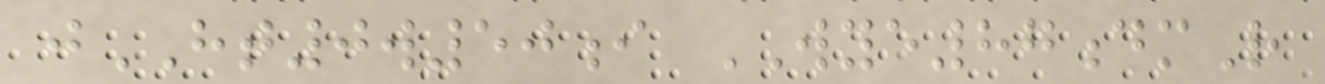jHT0w50i WYE87dmR
